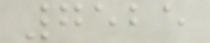7525
